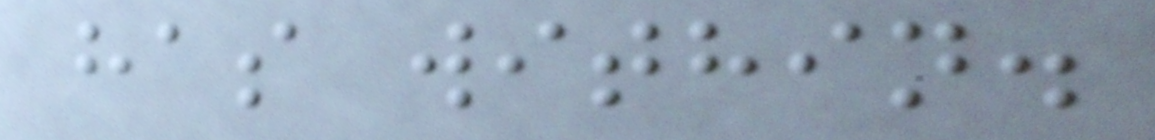has within.
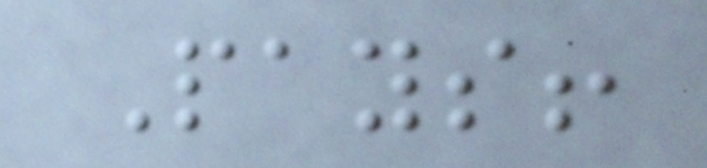Pays!
